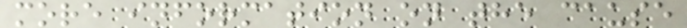more information on the cause
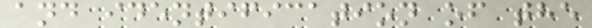and identification of the
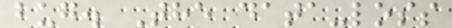bug. The data-loss
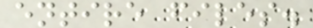entire files.
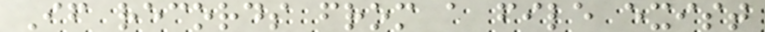If records from a file exist
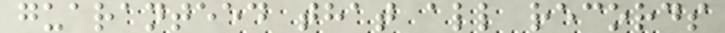guaranteed that all records
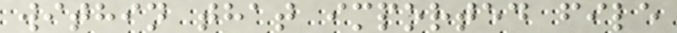within that imported file
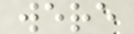were
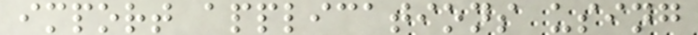import applications using
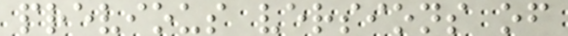previous versions of
